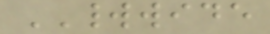WORLDWIDE
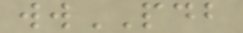wwPDB
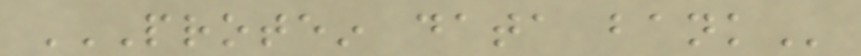PROTEIN DATA BANK
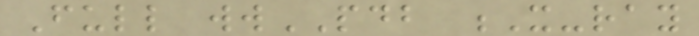Full wwPDB X-ray
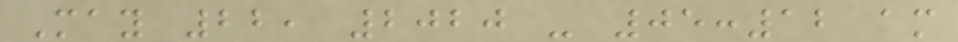May 22, 2020 - 05:12 am
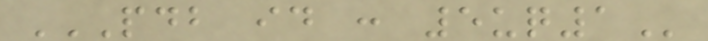PDB ID : 5UQ1
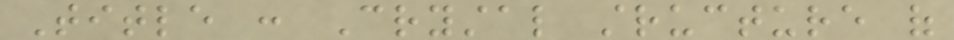Title : Crystal structure of
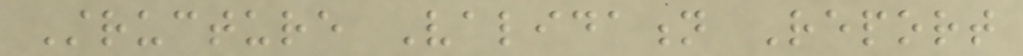Structure Validation Report
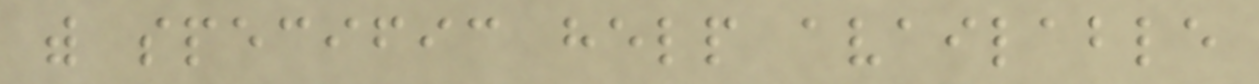with specific help available
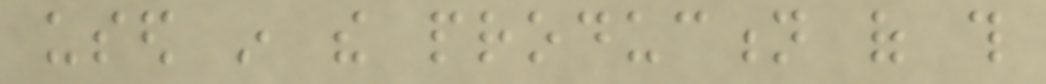used in the production of this
